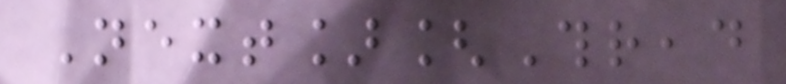Next][Thread
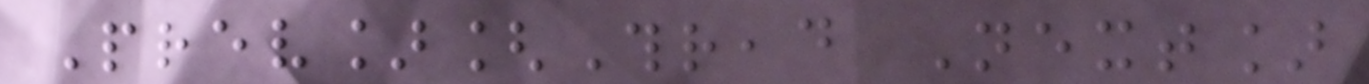Prev][Thread Next]
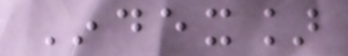Index]
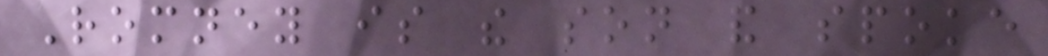Romney is the son and spoke
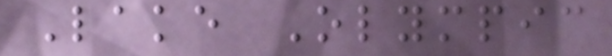Lake Olympic
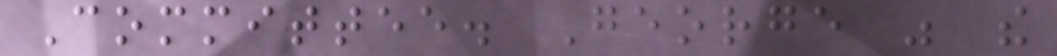Committee. George was the
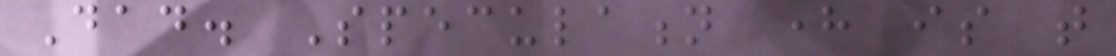Dad. Speculation here is that
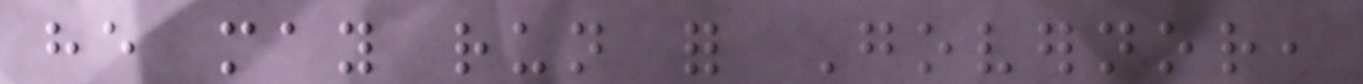he may run for Governor,
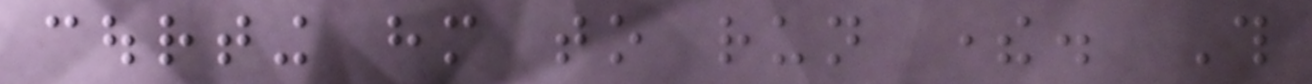courting him to run there. This
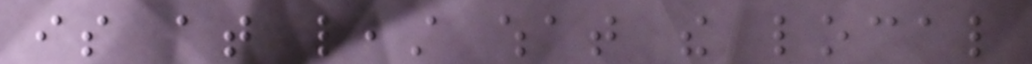is at least what the local
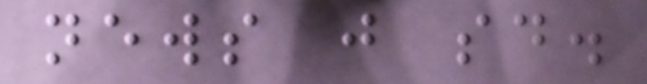news just said.
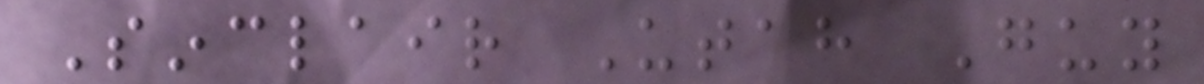Sinclair Utah Guy
